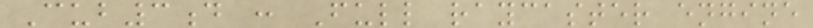Cub3d : Full raycaster engine
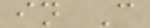in C
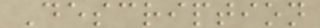Description
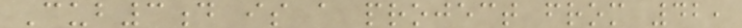Cub3d is a project from 42,
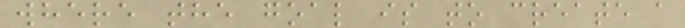where the goal is to create a
